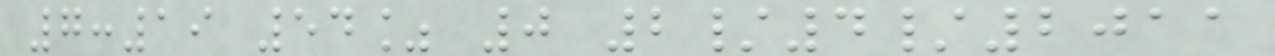7:19 54% 0 2/4/2011
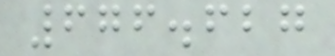676.627
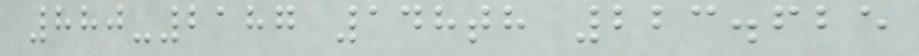880-2187 148th 223.625
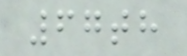67th
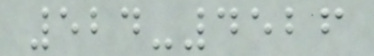524-4526
